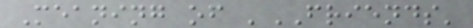Meaning of 'FRIENDS'
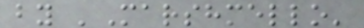by 'Marshmello'
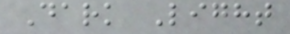Dark Light
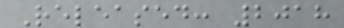Released: 2018
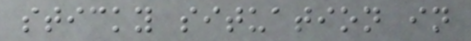sticky situation in
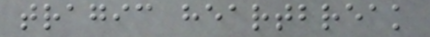tragic heartbreak
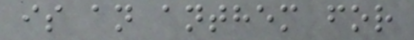is an anthem for
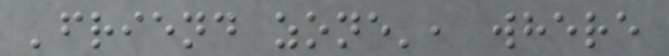'friend zone', where
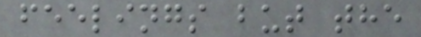feelings but the
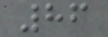86
